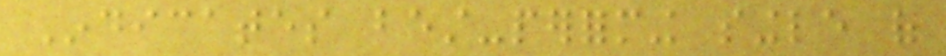Indicates best-performing single of
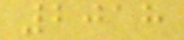2018
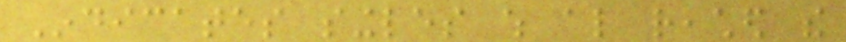Indicates singles which also reached the
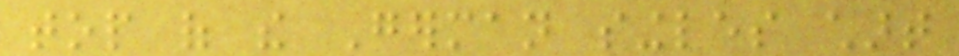top of the German singles chart
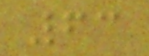63
